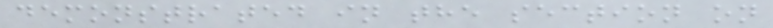demonstrated in the section on
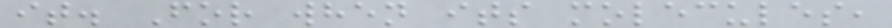it. For when its molecules,
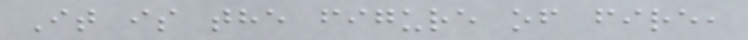It is the figure of fire,
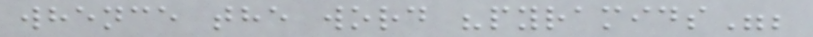whence the word "pyramids";
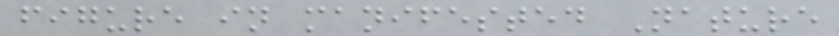figure in manifested Nature
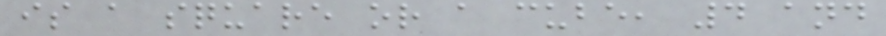is a square or a cube, 4 and
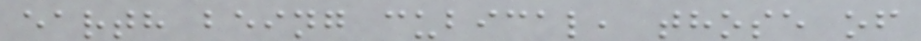earth being cubical, those of
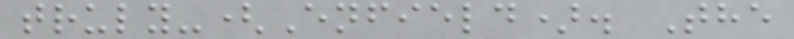truly-(Enfield). The
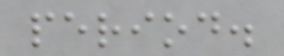period.
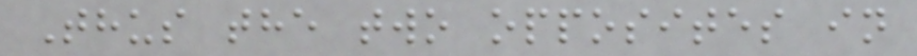Thus the two opposites in
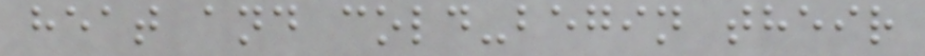heat and cold-begin their
